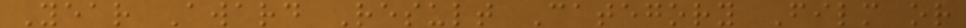Year Award Result Category Film or
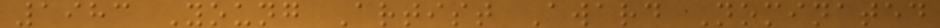1983 Young Artist Award Nominated
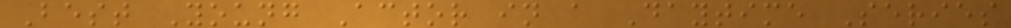Best Young Actor in a Daytime Series
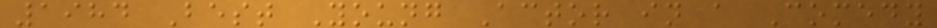1984 Best Young Actor in a Comedy
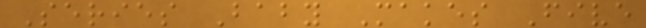Series Baby Makes Five
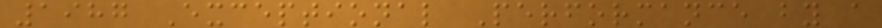1987 Exceptional Performance by a
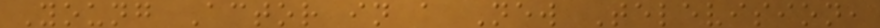Young Actor in a New Television,
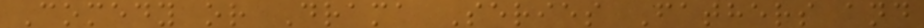Comedy or Drama Series Fathers and
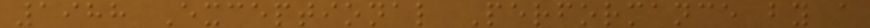1988 Exceptional Performance by a
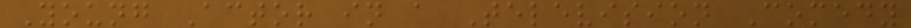Young Actor in a Television Comedy
